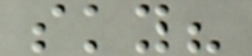sky?
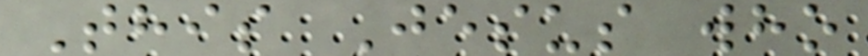This Jesus who
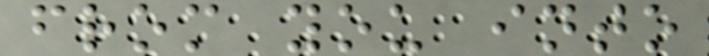from you into
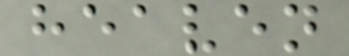heaven
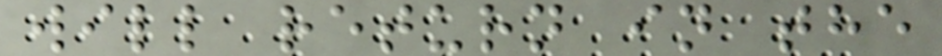will return in the
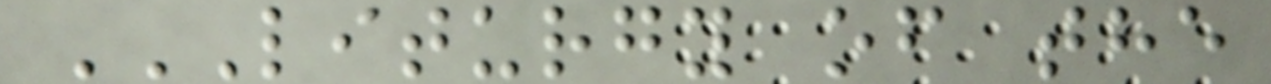LITURGY OF THE
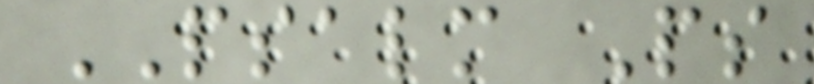PSALM Ps
